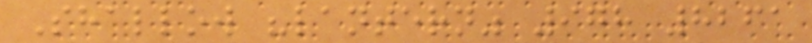Shallow "lantern" 978 8261
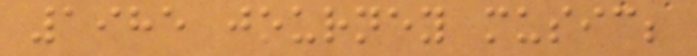1985 journey music;
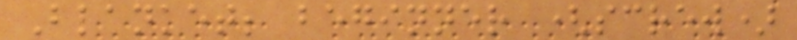Blanket; beginner (screw)
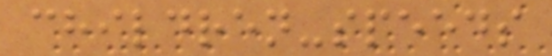children-speeds
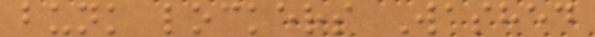bunk lockers Washed
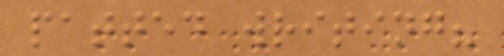patted writing?
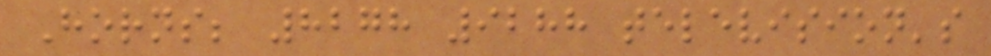Horns; 8278 9288 television's
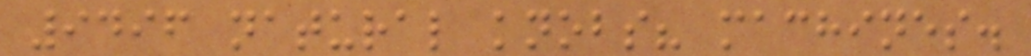9496 natural knobs? machines.
